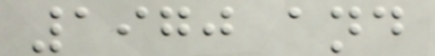1970 and
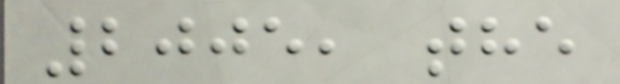2005, the
